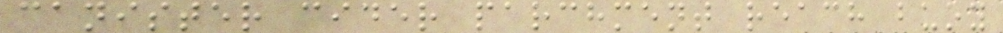canister cider parchment reach buoy
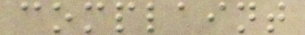complaint
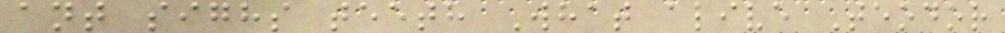ant sighs teeth What alive Teodor
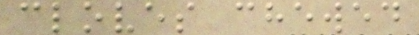cloves chewed
